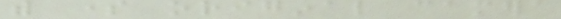with some original camera
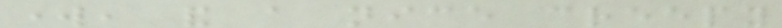work, and a nice creepy
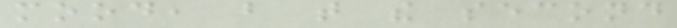mood, but that the second
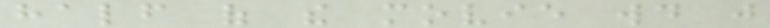half of the movie would just
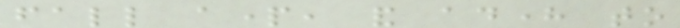fall apart, and adhere to
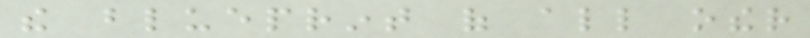the blueprint of all other
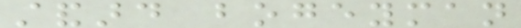standard bogeyman
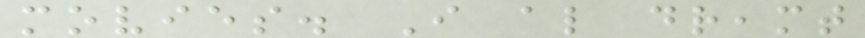movies. I also dreamt
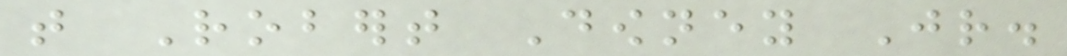that Robert Downey Jr.
